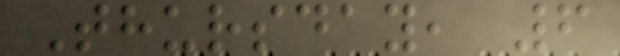Thursday, 6
